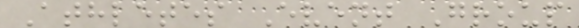Athletes Event Group
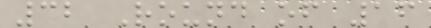32 Round of 16
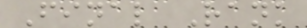Final Rank
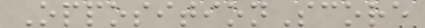OppositionScore
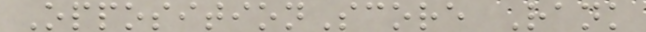OppositionScore Rank
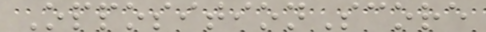OppositionScore
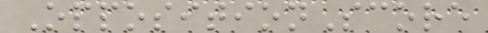OppositionScore
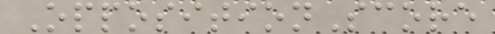OppositionScore
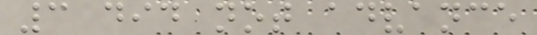3 did not advance
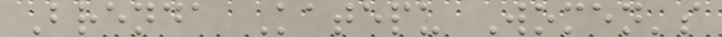Brenda Katepu Women's
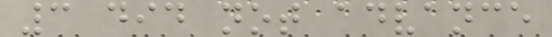3 did not advance
